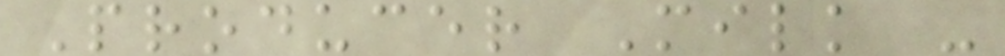Producer Milk -
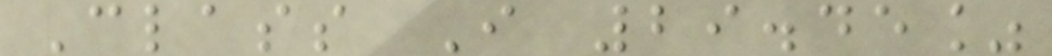Class I 29.45%
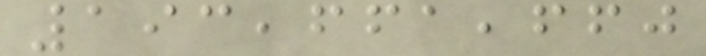193,661,660
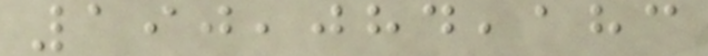190,084,183
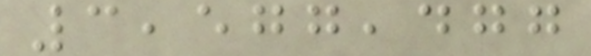3,577,477
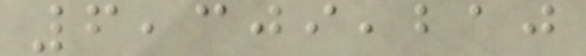6,309,210
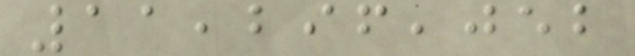11,296,052
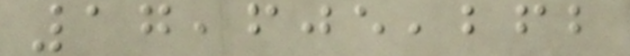17,605,262
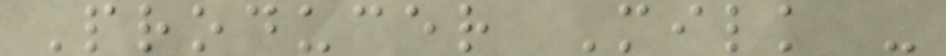Producer Milk -
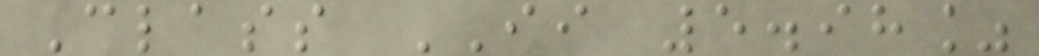Class II 5.98%
